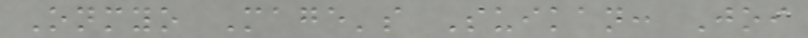Onmyo Mage's Suikan: Joi
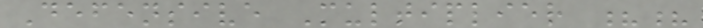Defensive Multiplier ??
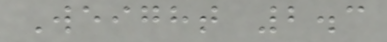Weight 2.3
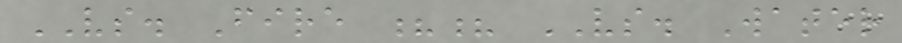VS. Fire ?? VS. Water
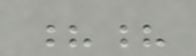??
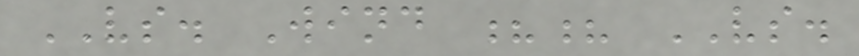VS. Wind ?? VS.
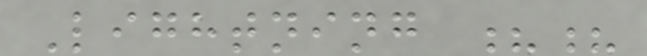Lightning ??
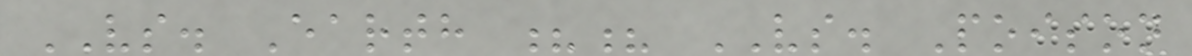VS. Earth ?? VS. Poison
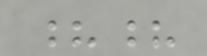??
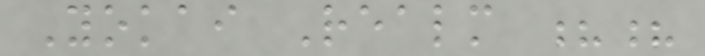Yokai Realm ??
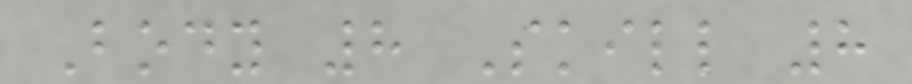Body 8 Skill 8
